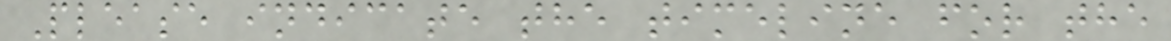Please indicate the timeline for the
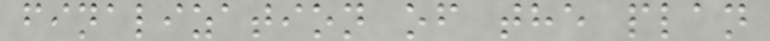finalization of the plan
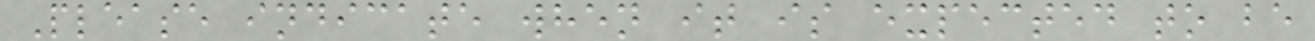Please indicate when it is expected to be
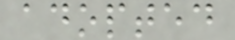adopted
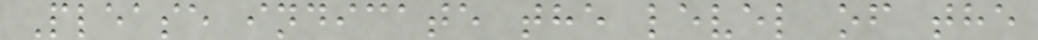Please indicate the level of the
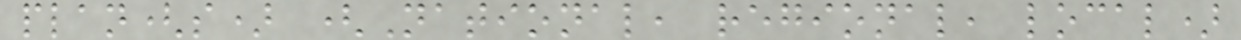plan(s) (National, regional, local)
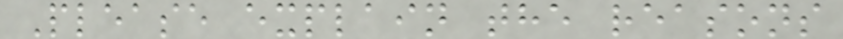Please explain the reasons
